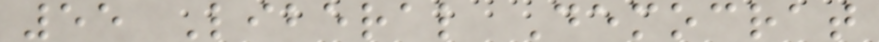55 Liberal Democrat
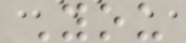You
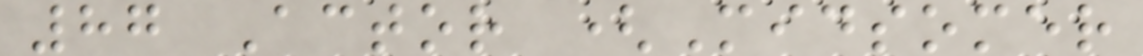87 Actor (Midsomer
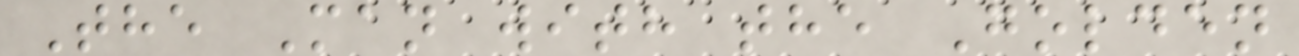The Man with the Golden
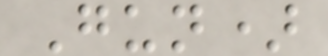Gun)
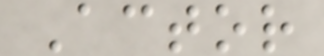Actor
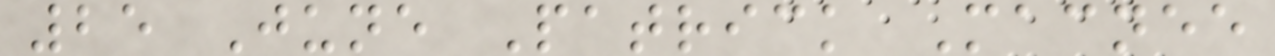25 June Patrick Macnee
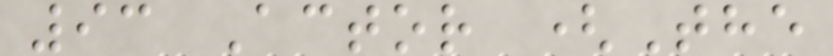93 Actor (The
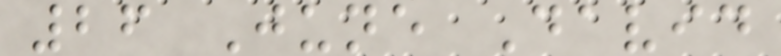26 June David
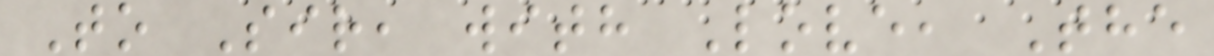To Sir, with Love, The
